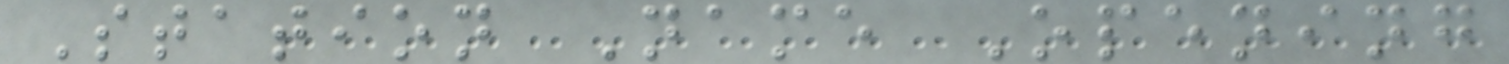Station Name Opening
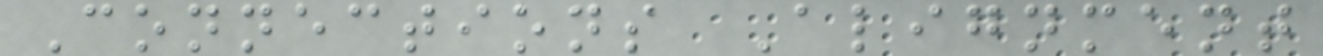Connections Alignment
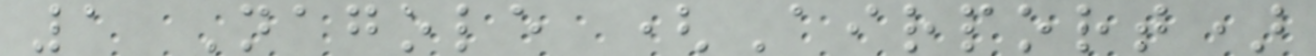1 Nagole (Airport)
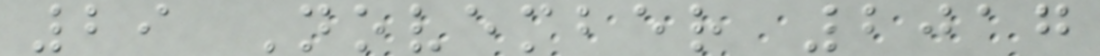29 November 2017
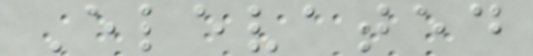Elevated
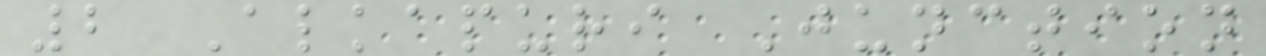2 Alkapuri Junction
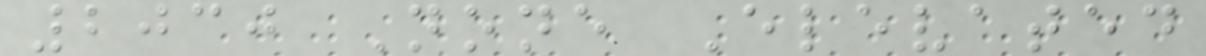2030 None Elevated
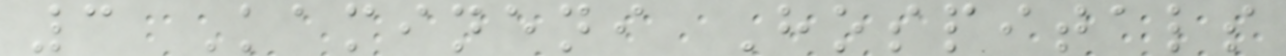3 Kamineni Hospitals
